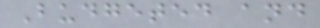Budgeted and
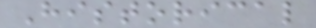Historical
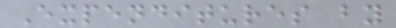Expenditures by
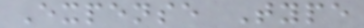Expense Type
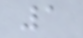1
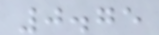0.75
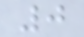0
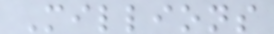Millions
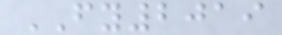FY2019
